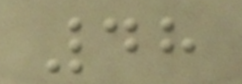48
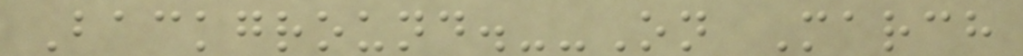Background.--On March
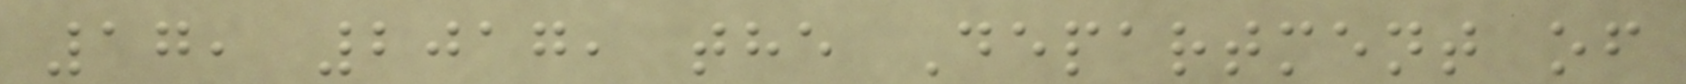17, 2017, the Department of
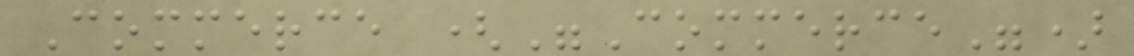Commerce ("Commerce")
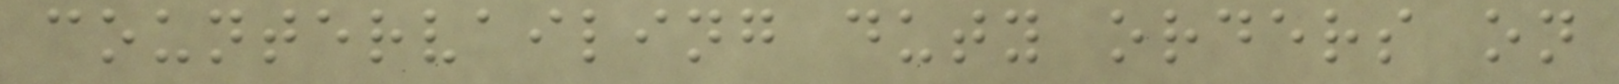countervailing duty orders on
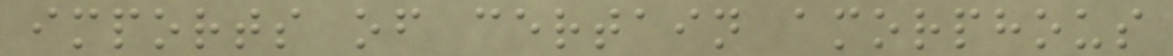imports of certain amorphous
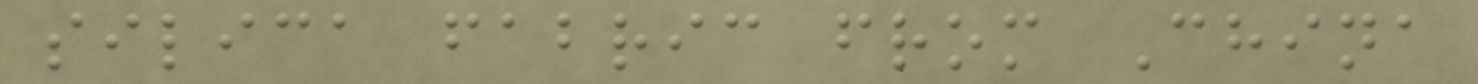silica fabric from China
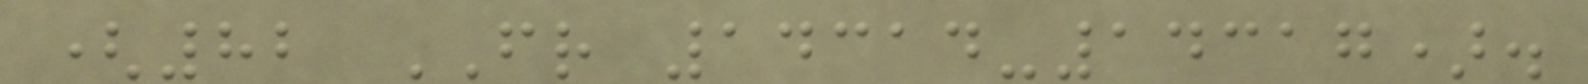(82 FR 14314-14317).
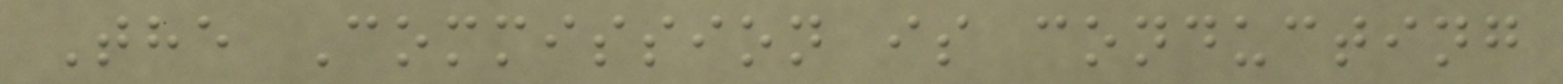The Commission is conducting
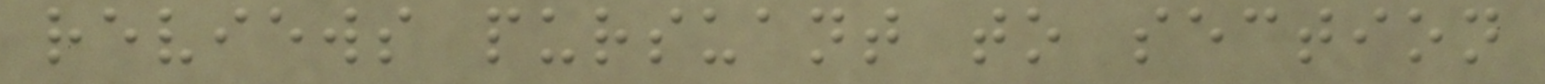reviews pursuant to section
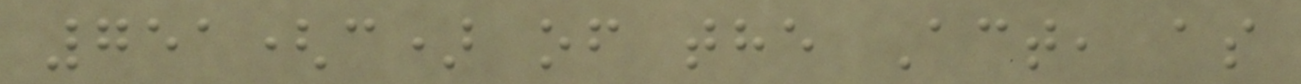751(c) of the Act, as
